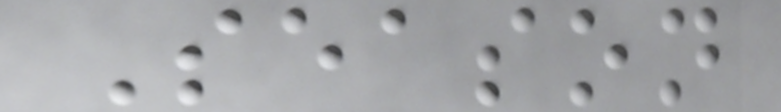Season
